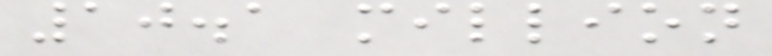10.1 million
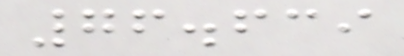76.639
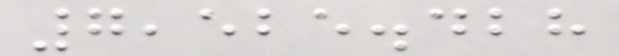7,525.428
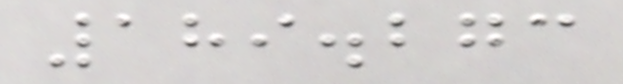189.273
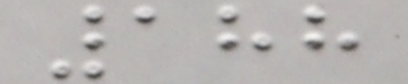188
